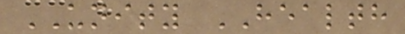UNITY HEALTH
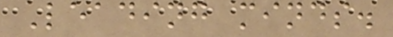Leading minds.
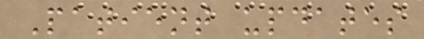Patient updates
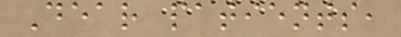Dear patients,
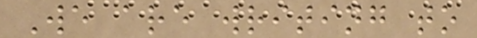We are writing to
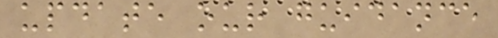update our guidance
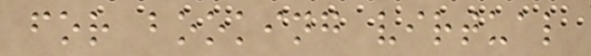for booking virtual
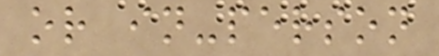or in-person
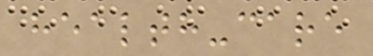health-care
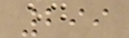299
